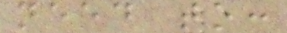need to:
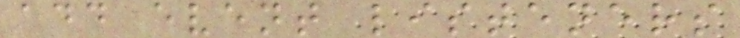add event listeners
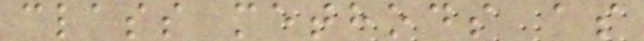class methods as
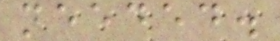needed.
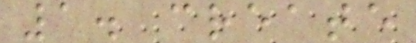1. create
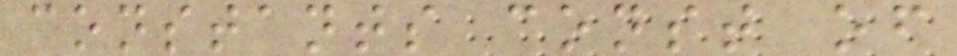constants const of
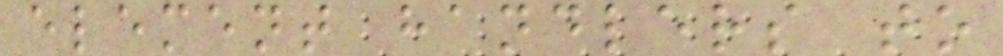element handlers to
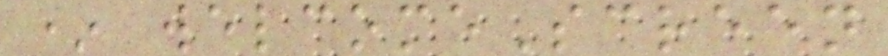* welcomeScreen
